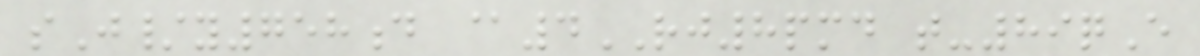sJ/y758d @4RJ8pmd t-89qE
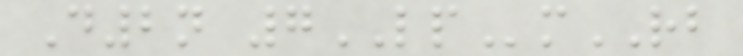D2n 7LPmRB
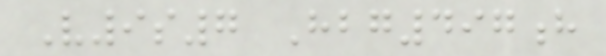V9s7 Hbg497h
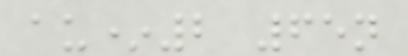au*2 65n
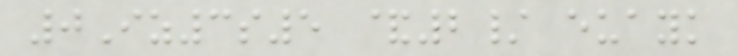0Iz3s5 &2/ euayk
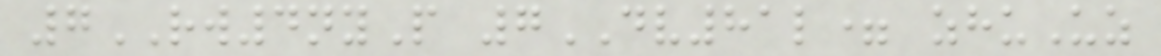7RW4nyP 7DV81l= zhuUz
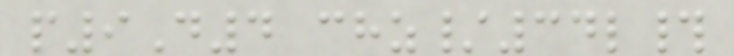p9D4 chz/34l#
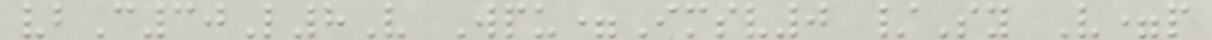vbC30L8V Wpu=Imsv0 /Sy V=p
